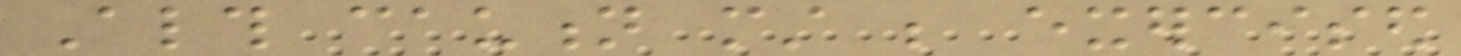Although caution must be exercised
